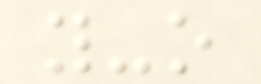y-o
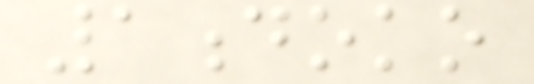1doko
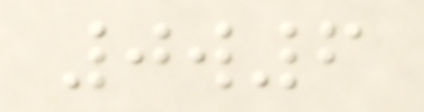0w6
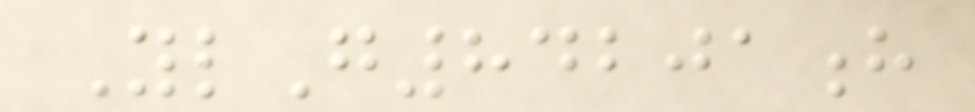YlG84201h
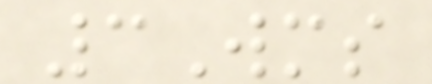3Wms
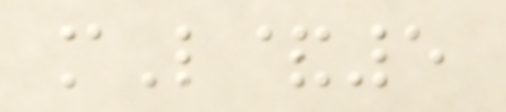mL&5
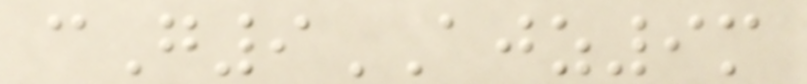cG9AJZ9m
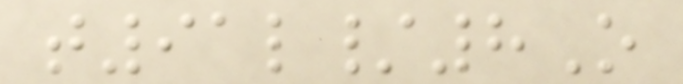t91l/8O
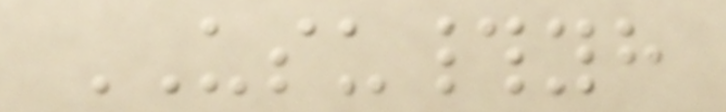USU#yh
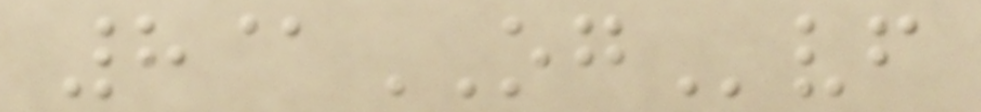8@OGvf
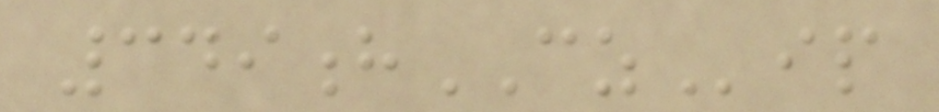349hCZip
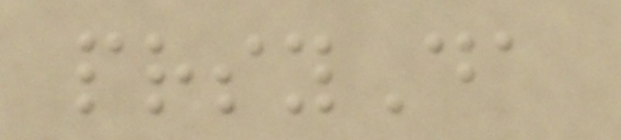prsyDa
